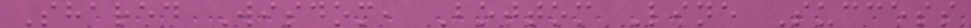Shared Wisdom, Bottom Line Success
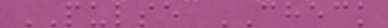PULSE CHECK
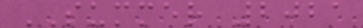SUMMER 2021
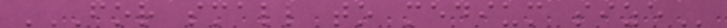FOR SMALL TO MEDIUM SIZE
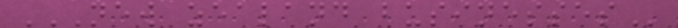NEW ZEALAND BUSINESSES
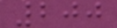200
